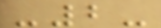-2-
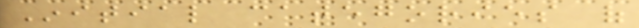Initial categories of
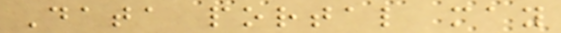Data portal may
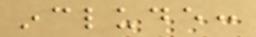include:
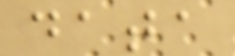data
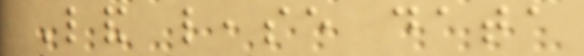Land lease data
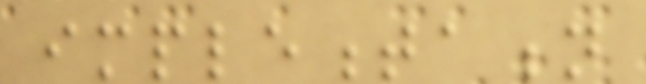implementation
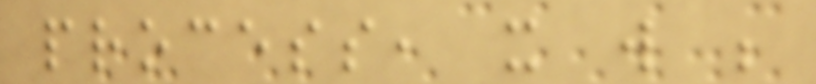process, it will be
